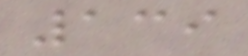139
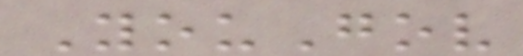YouGov
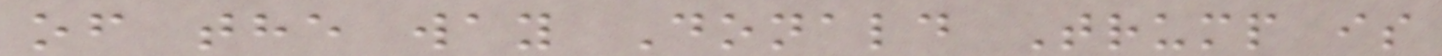of the way Donald Trump is
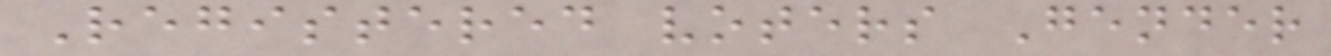Registered voters Gender
